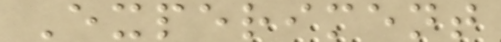Experiment
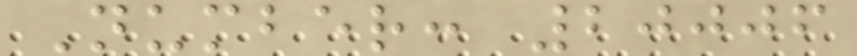Number: 20006
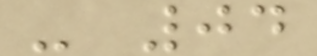- 04
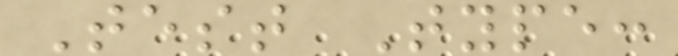Test Type:
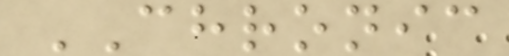CHRONIC
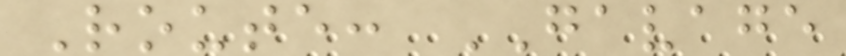Route: GAVAGE
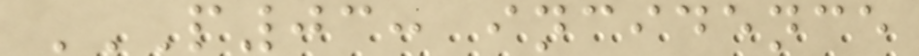P03: INCIDENCE
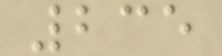235
